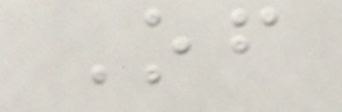Of
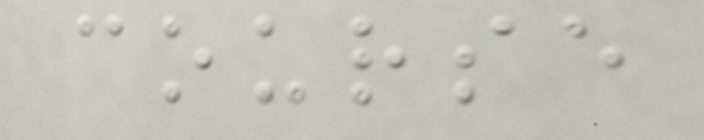course
